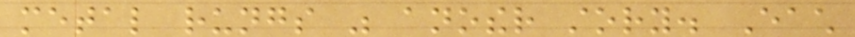metal rungs was another story. Each
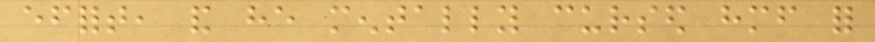effort, and he mentally cursed himself for
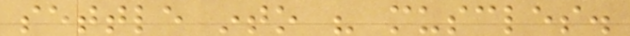settle into his muscles.
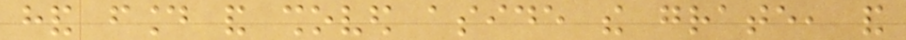hand found and shoved aside the grate, and
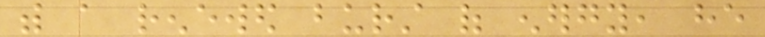with a renewed burst of energy, he
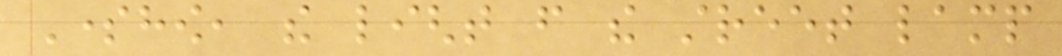Somehow, the light from the street lamp
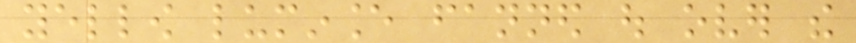yellow luminance fanned out over the
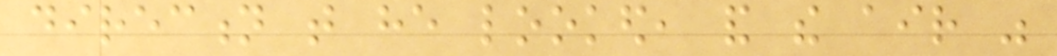direction that he looked, and the air was
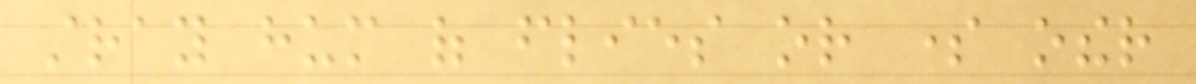stray hum of flies or some other
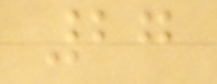27
